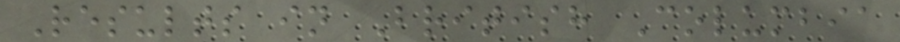Results in British Columbia
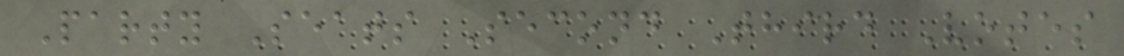Party Seats Second Third Votes
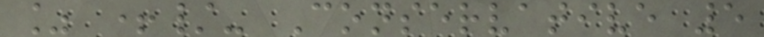% +/- Conservative 5
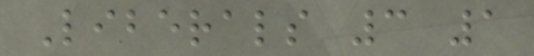Liberals 3 1
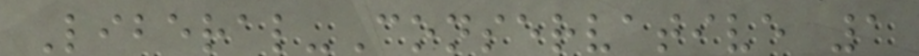Liberal-Conservative 1
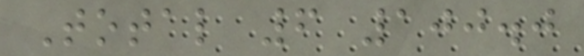Total 6 100.0
